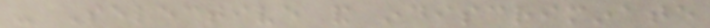- Selective and indiscriminate
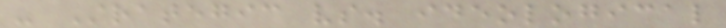- Strategic vs. ideological
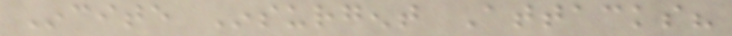Incite Insurgent Attacks?
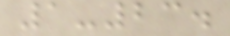1-23.
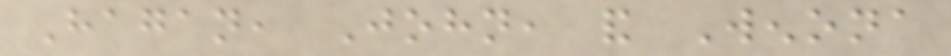Hagan, John, and Wenona
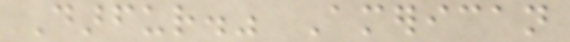Darfur." American
